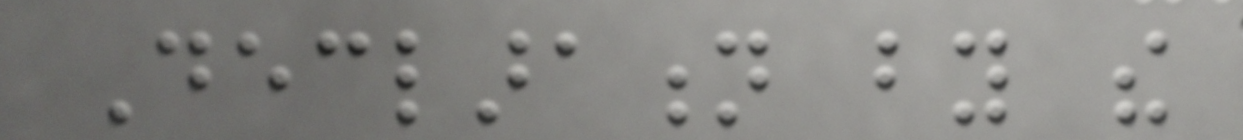Declaration by the
